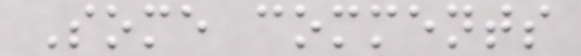Some comments
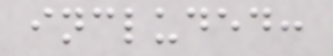included:
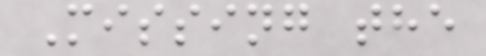Missing the
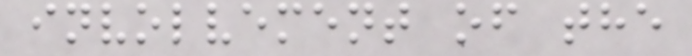involvement of the
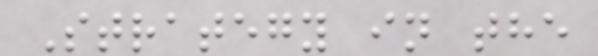Strategy in the
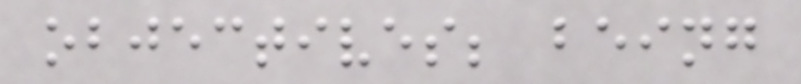objectives; being
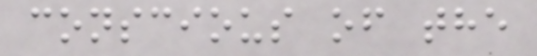conscious of the
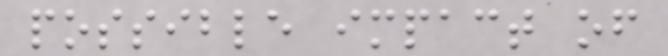possible impact of
